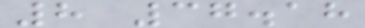8 37.18
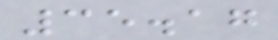35.17
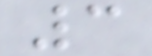3
